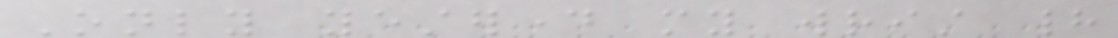Only yesterday my wrist had
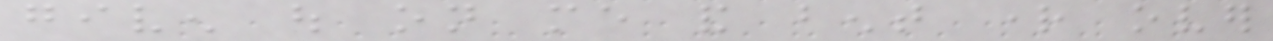given out on me and bent right over
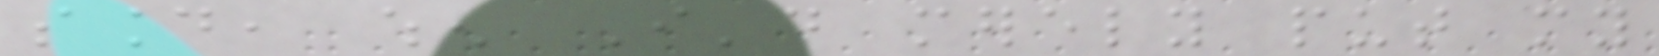sound, when I'd merely put my
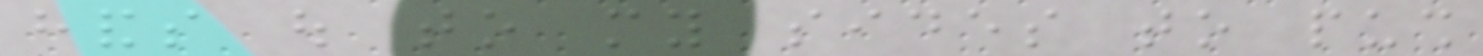hands out to my sides to push
